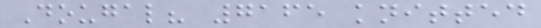Dougal? 7165 knitted
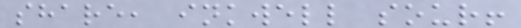share, inkwell sour!
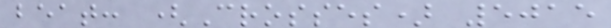beat: (Crosses) 5015
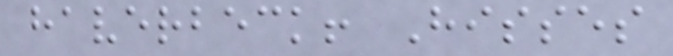haverbeck! Hisses
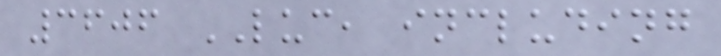3606 LUC, including
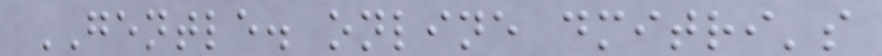GENTLE. online dmitri's
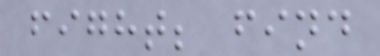fight; find
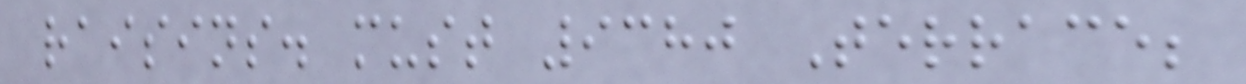raisins. must 9380 Terrace;
